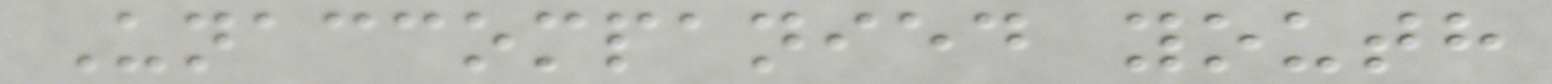Unaccompanied youth
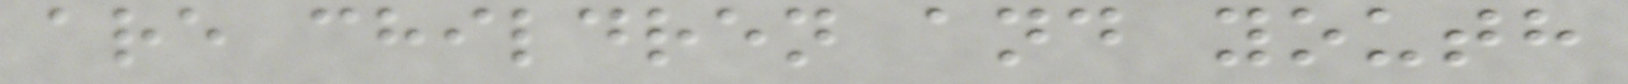are children and youth
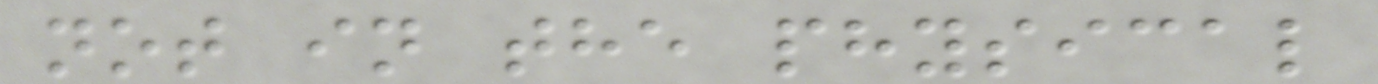not in the physical
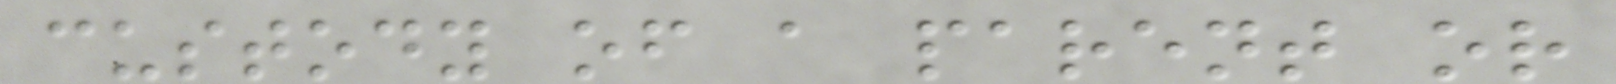custody of a parent or
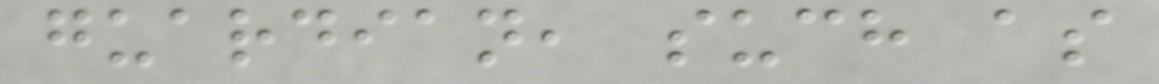guardian, such as
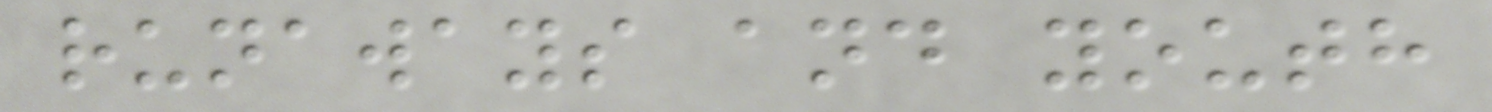runaways and youth
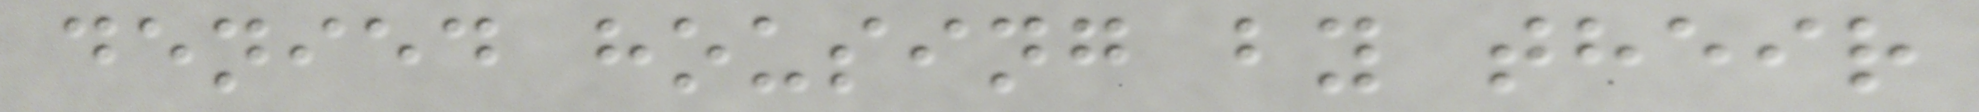denied housing by their
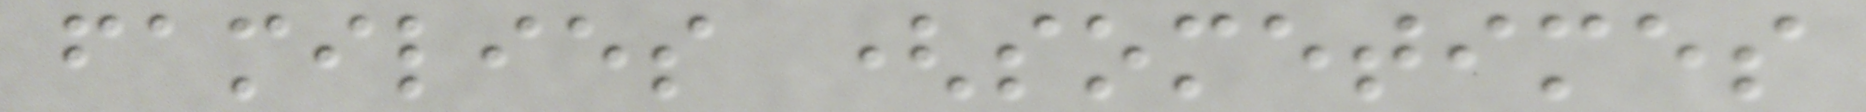families (sometimes
